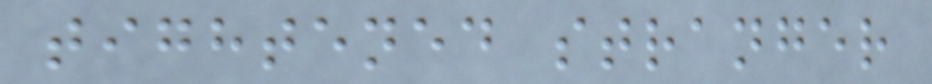tightened stranger
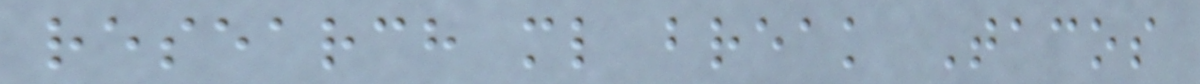research ml break Tacos
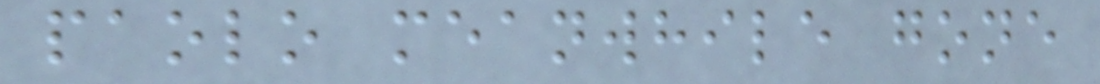paolo meanwhile gone
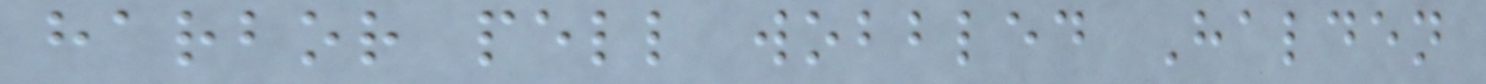harbor pell wobbled Halden
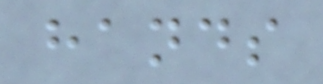hands
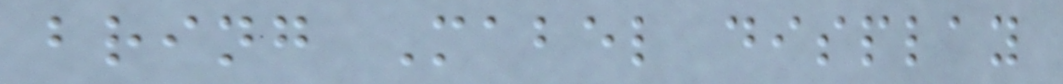bring Mabel display
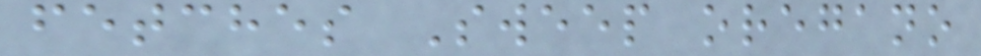fetches Sweep oregano
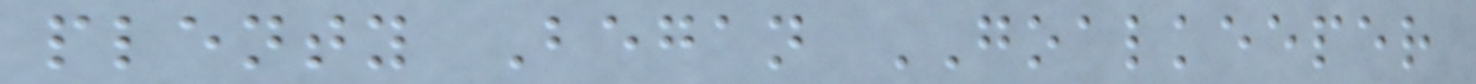plenty Began GOALKEEPER
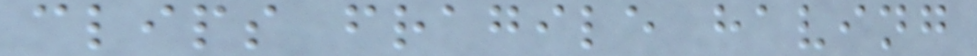clips fragile having
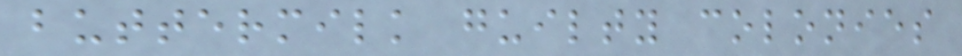buttermilk guilty colonies
